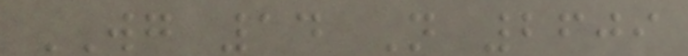WG 14 N 2609
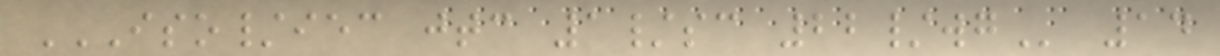ISO/IEC JTC 1/SC 22/WG 14
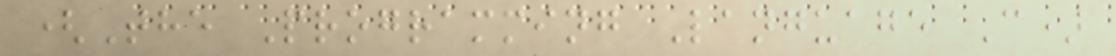(The Programming Language C)
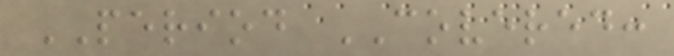PERIOD COVERED:
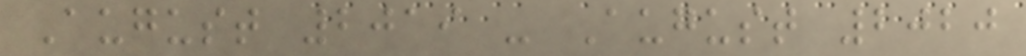August 2019 - August 2020
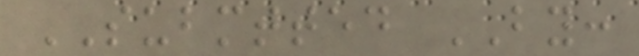SUBMTTED BY:
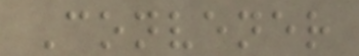Convener
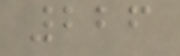226
